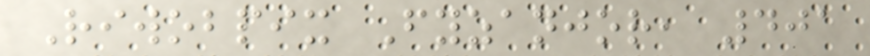Riwobpix Fyzanjor, 401
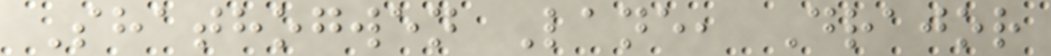Shathogwen Lane, Drajor
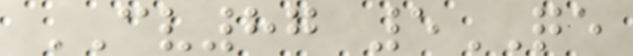CV87 5QE
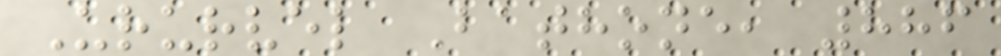Ururvel Bathone, 886
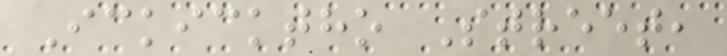Ickicktho Street,
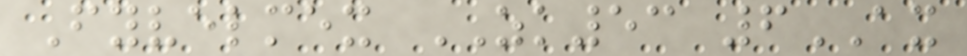Fyvelmex ZK53 6AX
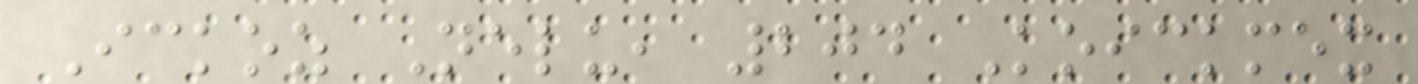Ickoz Nelu, 204 Koickmex
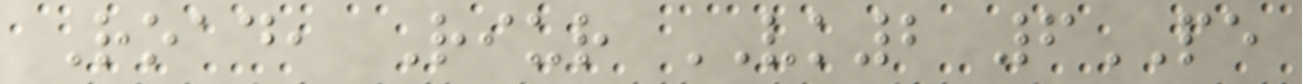Road, Riur VK2 6PE
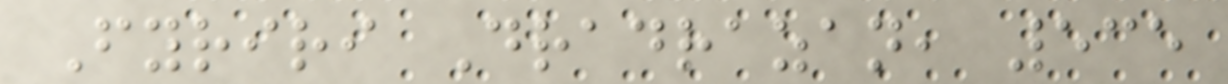Fyriri Dradrazan, 535
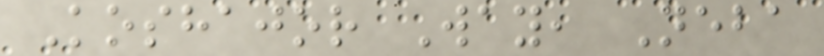Koshajor Way, Neba
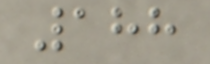188
